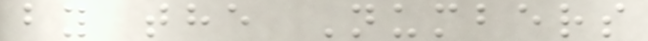by the Numbers
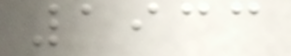1933
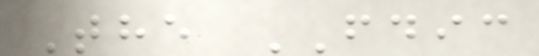The FDIC
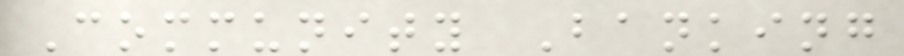Community Banking
